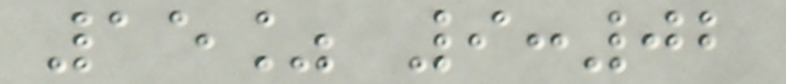15% 9:02
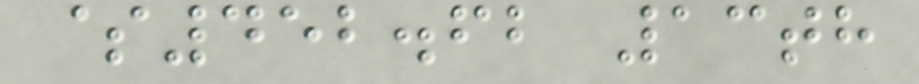$452.62 13th
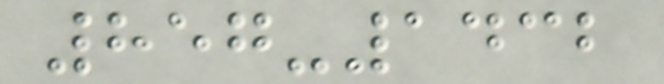857-1432
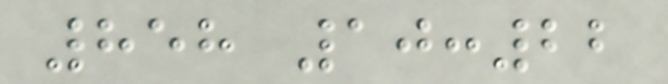858 10:22
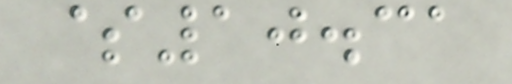$10.31
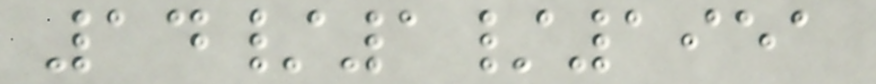14/1/1951
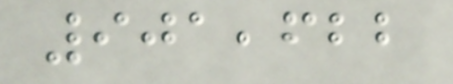901,622
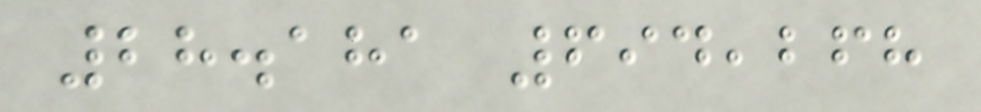28.181 694,268
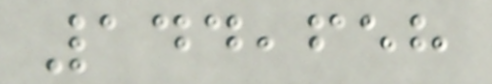144,658
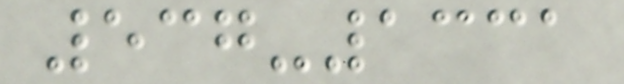537-1331
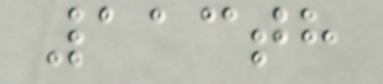113th
